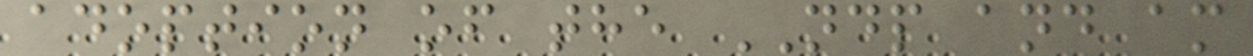adoption of the NDP and am
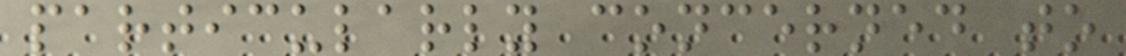particularly concerned to
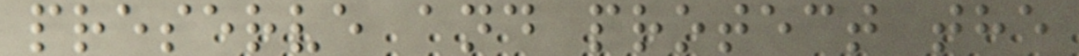preserve and protect the
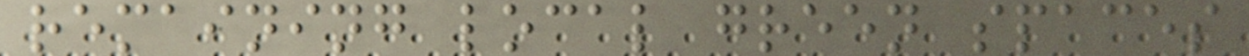remaining local green spaces
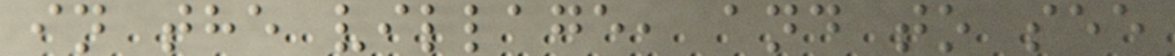in the village, and to see
